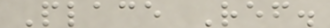Place Ref.
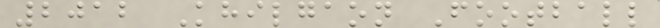2012 Khilgaon Football
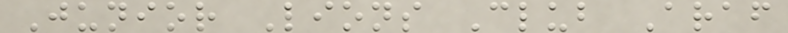Junior Lions Club Araf
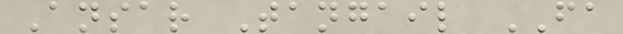Ansar Tangail FA
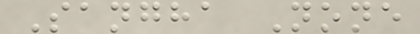Sangha None
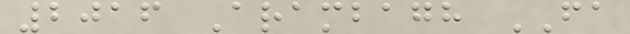2016 Arambagh FA
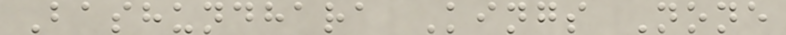Bashundhara Kings None
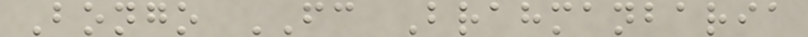Bongo FC Brahmanbaria
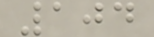104
